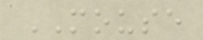MOUSE
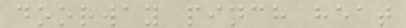doorway pinch heat
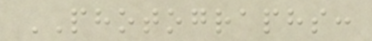PHOTOGRAPHS:
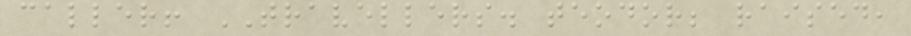caller! TRAVELLERS. teodor; raised,
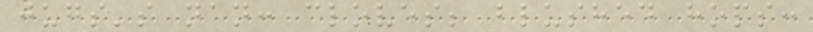jugs's nan: cloves; blushed hops:
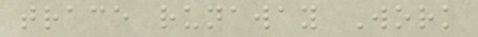trace runaway Work
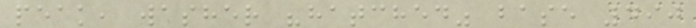peak, washer "hatched" base 490
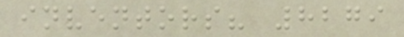inventors? 8279
